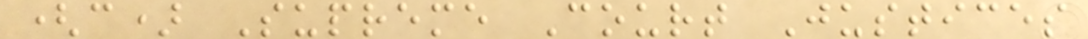(c) Supreme Court Justices
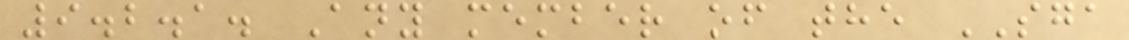9.2.1. Any member of the SGA
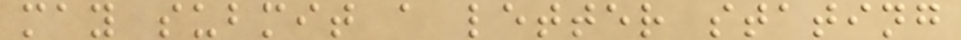may submit a letter stating
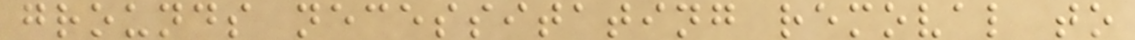grounds necessitating removal to
